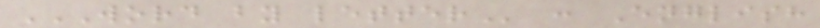WORD BY LETTER : English
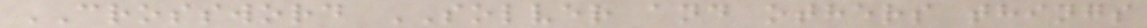CROSSWORD SOLVER and others things
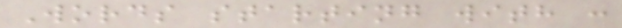Words starting with :
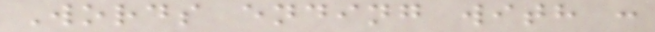Words ending with :
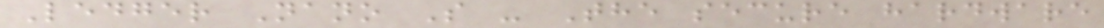Ledger Nano S - The secure hardware
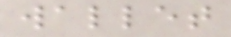wallet
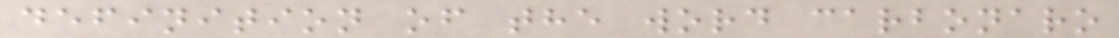definition of the word carbonaro
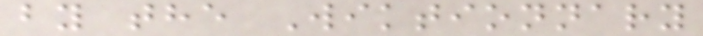by the Wiktionnary
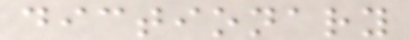dictionary
